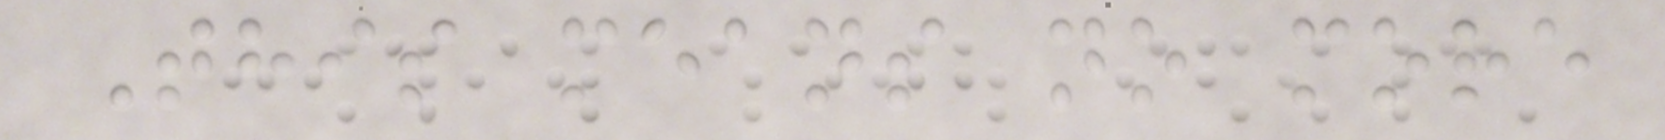This means no more
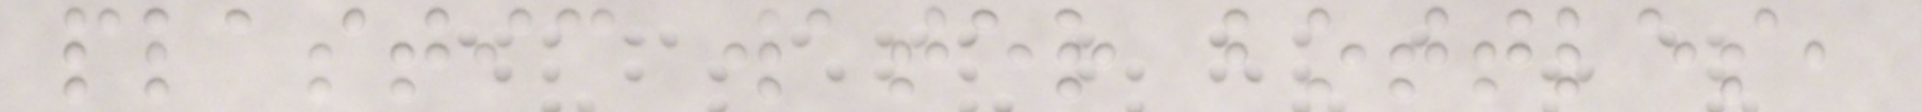plastic water bottles,
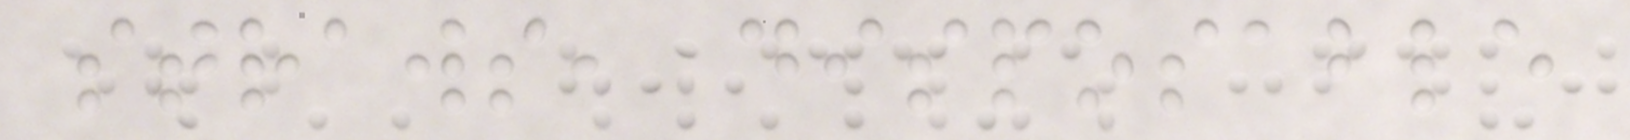straws, disposable
